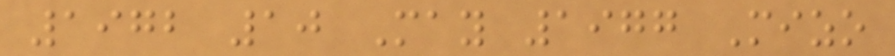1972 10 May 1977 Mizo
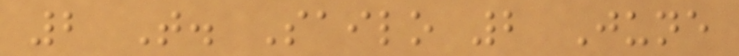2 T. Sailo 2 June
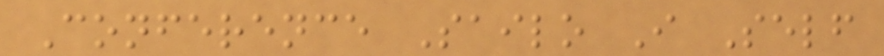Conference Sailo I Self
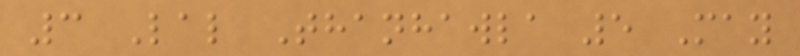3 Lal Thanhawla 5 May
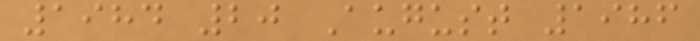1984 20 August 1986
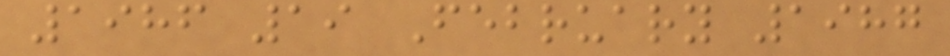1986 19 February 1987
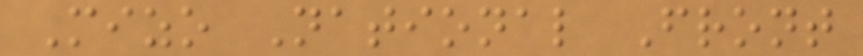Mizo National Front
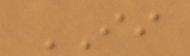II
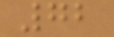72
